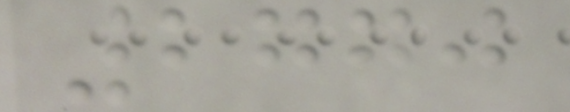2770
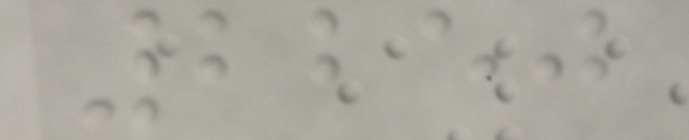2250
